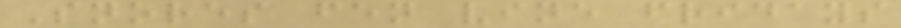Snores fen vine fridays
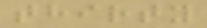thirty
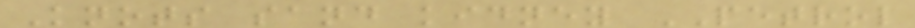Knots sand kidney PETROL
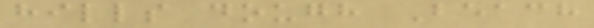hills dough Beach
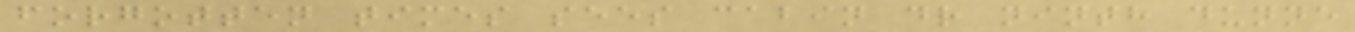forgotten times sees cabin dr ninth dunne
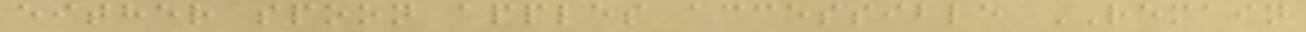either spoon apples accessible REMAIN
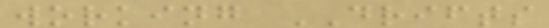working DRIFTS
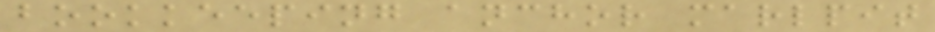bookkeeping anchor marlpit
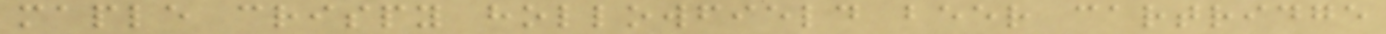maple crispy hollowfield beer cartridge
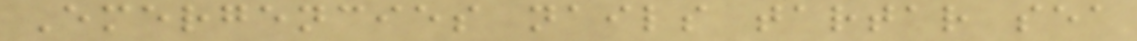Emergencies nails tartar sea
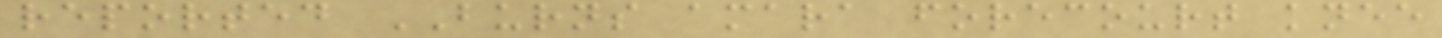reported BURNS amara forecourt knee
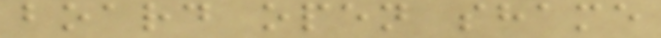board open shame
